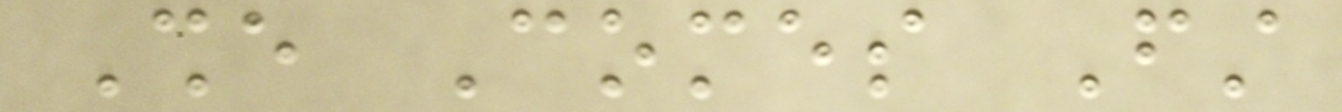She Comes First
